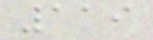119
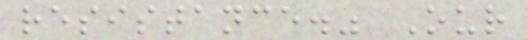resistance." Our
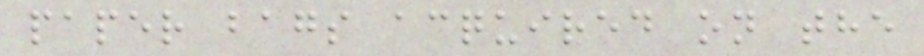paper bags acquired on the
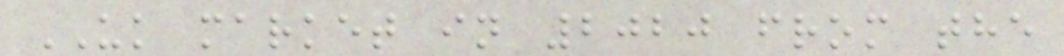UK market in 2020 from the
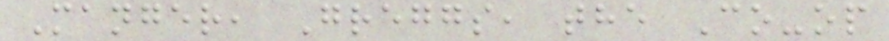Manger, Greggs, the Co-op
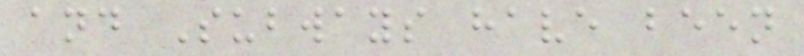and Subways have been
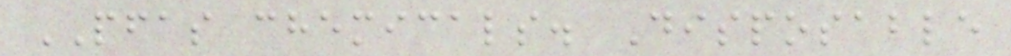PFAS chemicals. Disposable
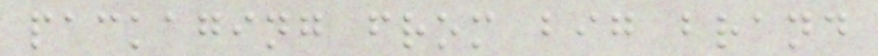packaging from big brand
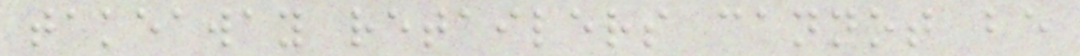takeaway retailers cannot be
